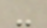-
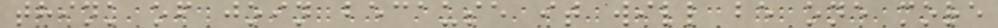think of join because it will be one more
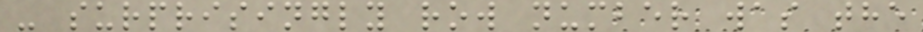- surprisingly row number was the
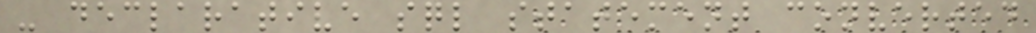- declarative sql statement converted
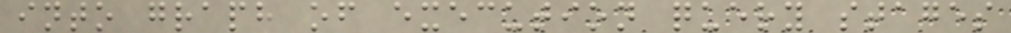into graph of execution query stages
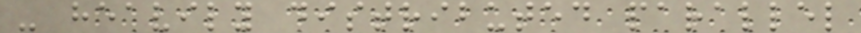- heavily distributed parallel
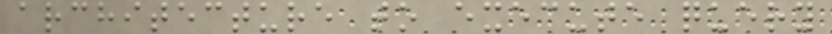architecture to execute query
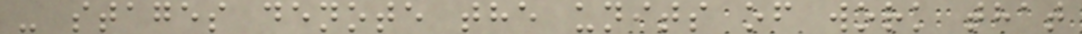- stages denote the units of work that
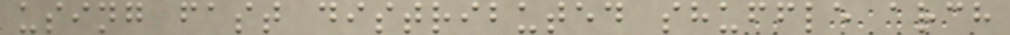using fast distributed shuffle arch
